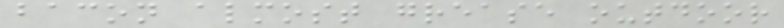bacon almost grease outdoor
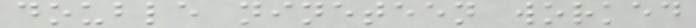double nineteen worked
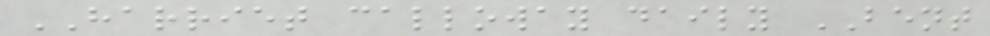HARRIET calloway daily BENT
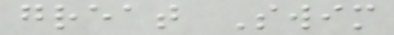great Swim
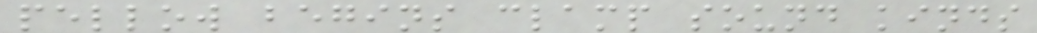pellow begins clamp sound kinds
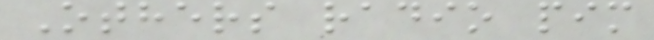Others radio pim
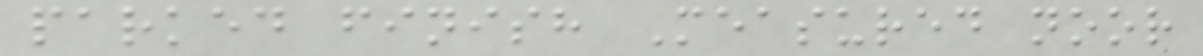parked finish Measured noor
